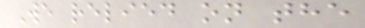We relied on the
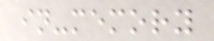in-memory
